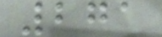271
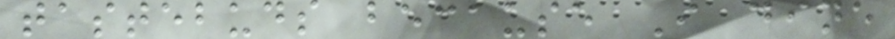tastebuds because I dine
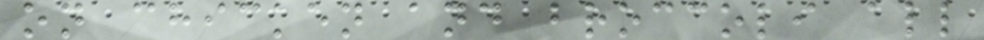on chicken and broccoli all
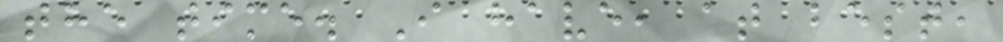the time. I have, at best,
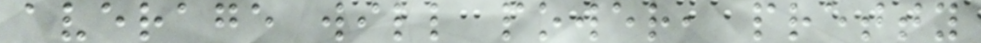average will power, pretty
